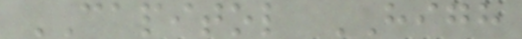CAPITOL HIGH
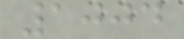1004
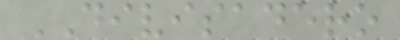DIVISADERO
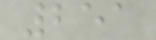251
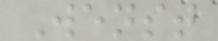Wenst
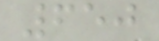650
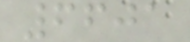6601
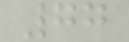77
